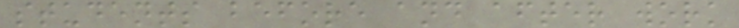students before and after work
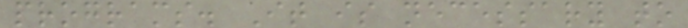programs. It is necessary to
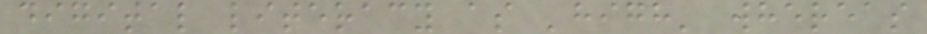digital literacy as 'high' whereas
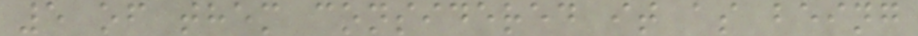5 of them considered it as being
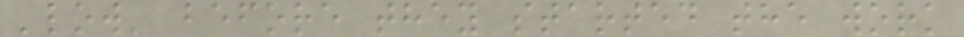'low' before they started the work
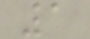1
